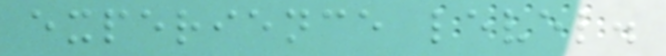experience level.
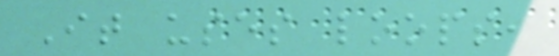It uses loops,
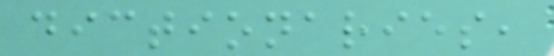dictionaries,
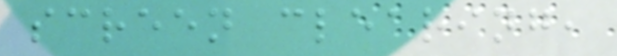screen clearing,
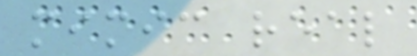mimic real
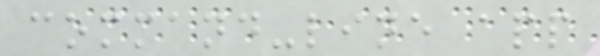command-line app
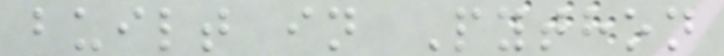built in Python
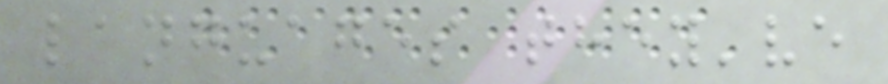languages they've
